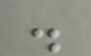.
